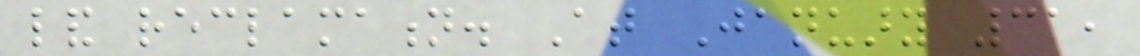land reclamation. At January 31,
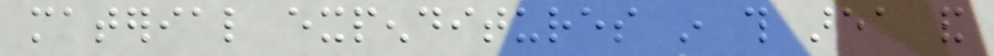material expenditures in this area and
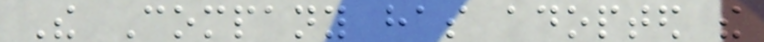The Company has adopted the
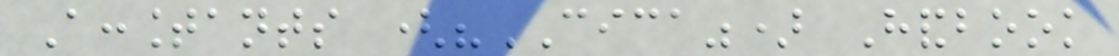Accountants ("CICA") Handbook
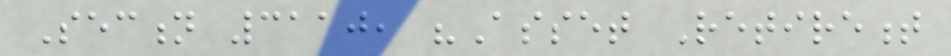Section 3110, "Asset Retirement
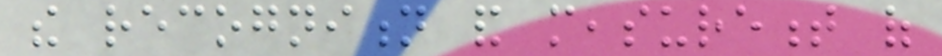the recognition and measurement of
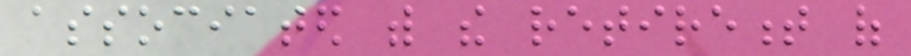associated with the retirement of
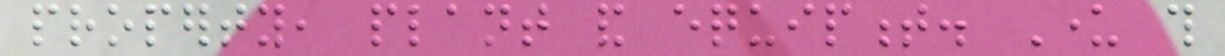property, plant and equipment. Under this
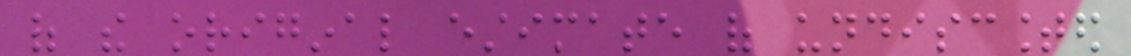of the original estimate of undiscounted
